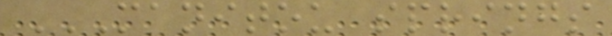MANITOU SPRINGS
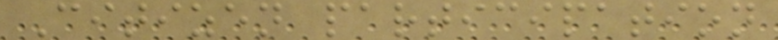Citizen participation
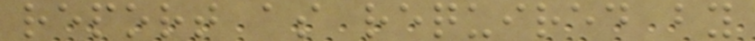report as required by
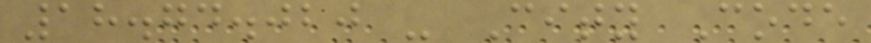18.74.020 - City Code
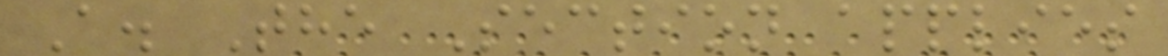A. The Section applies
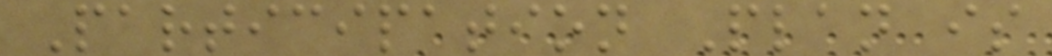Participation Plan is
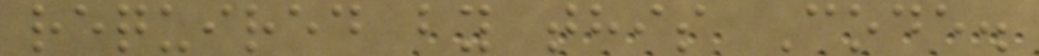required by this Code.
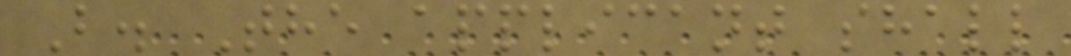B. The applicant shall
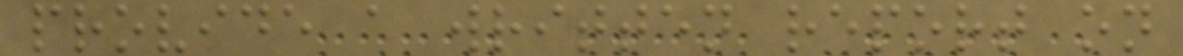provide a written report on
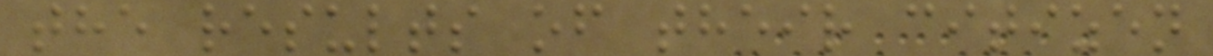the results of their citizen
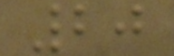20
